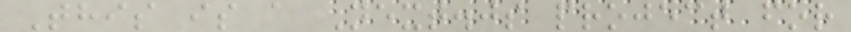This is a Next.js project for
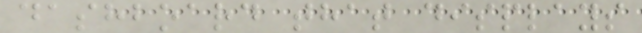dashboard that displays
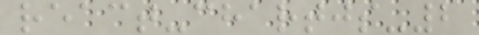react-chartjs-2
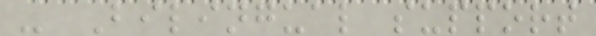- Bilingual support
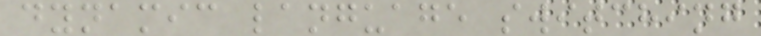dynamic language switching
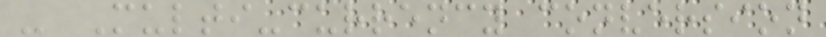- Multi-currency conversion
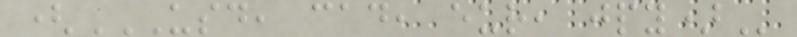(USD, CAD, EUR, JPY)
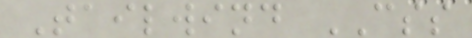Tailwind CSS
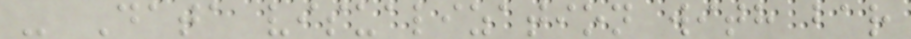- Data visualization with bar
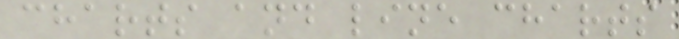charts and line charts
